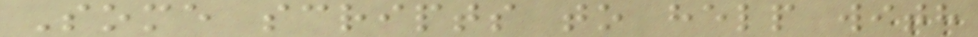Some scripts to help with
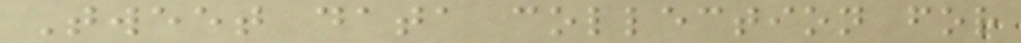Tweet data collection for
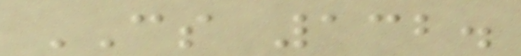CS 132.
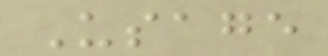Usage
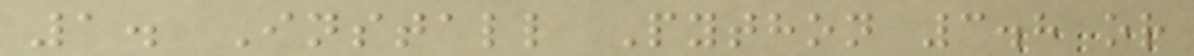1. Install Python 3.8 or
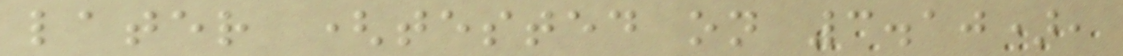later (tested on 3.10),
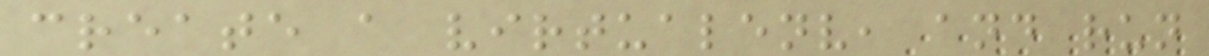create a virtualenv, and run
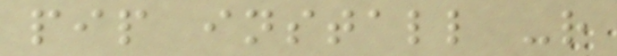pip install -r
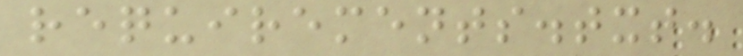requirements.txt.
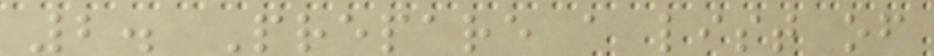2. Prepare a list of
